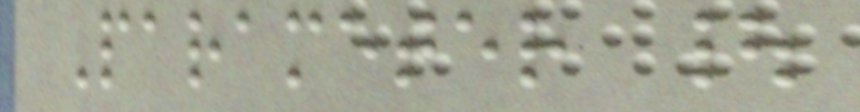Parameter |
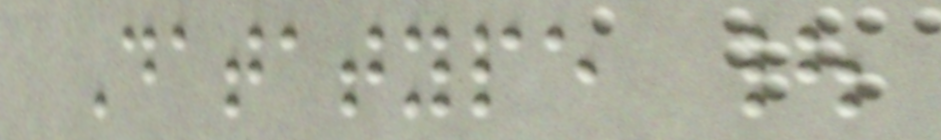Datatype |
